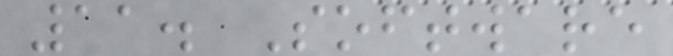11. Software
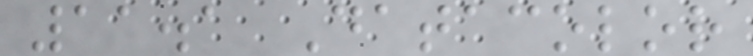11.1 Datacolor
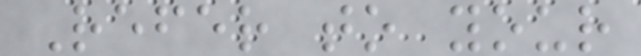Refer to your
